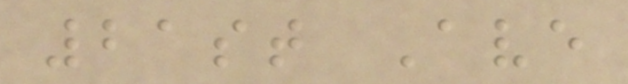21st Ave
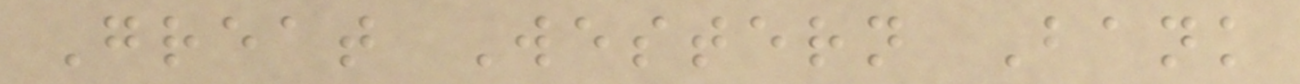Great Western Bank
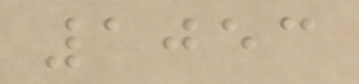1053
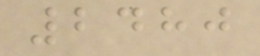2480
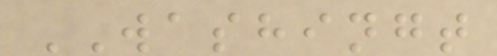WASHINGT
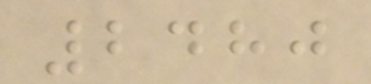2480
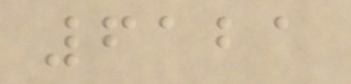6121
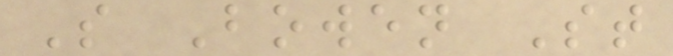S Bowen St
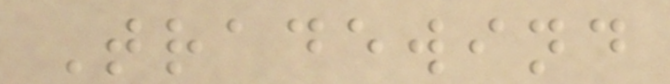Tradewind
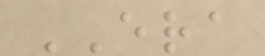ERA
